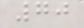70
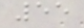55
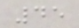45
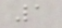1
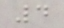4
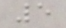5
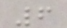6
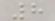8
